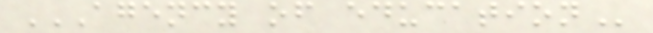AGENCY OF EDUCATION
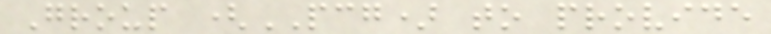Group (PCG) to provide
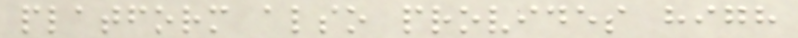platform also provides high
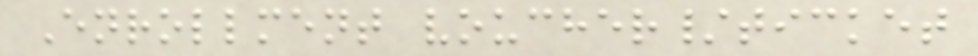Enrollment voucher/ticket
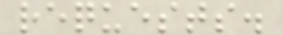requests.
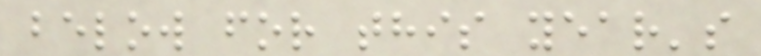below for this year's
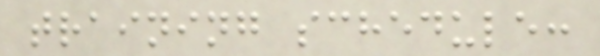training schedule:
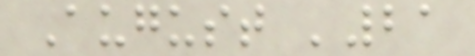August '21
